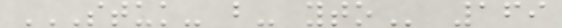STUK- B- YTO 169
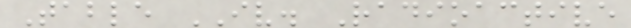Table IV. Radioactive
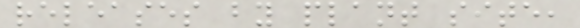releases by plant site,
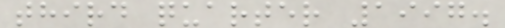third quarter 1997.
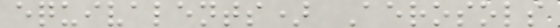equivalents) Aerosols
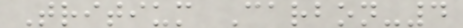Tritium Carbon-4
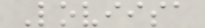Loviisa
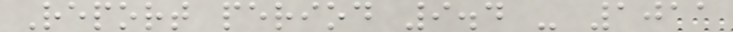Report period 9.4 - 1011
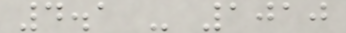4.1 - 1010
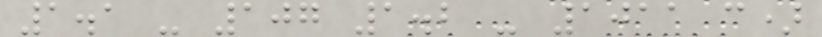1.1 - 107 1.2 - 1011 c)
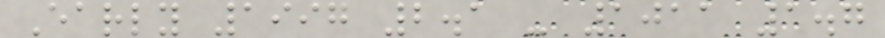Early 1997 2.1 - 1011 1.7
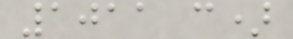1011 c)
